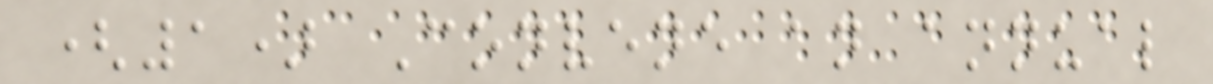(1) Convene an annual
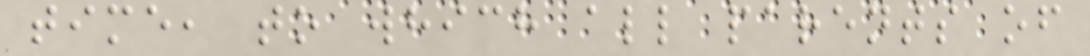time, to which all parents of
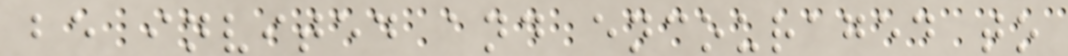be invited and encouraged to
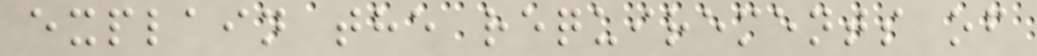explain the requirements of
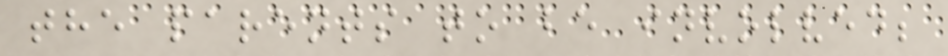the parents to be involved;
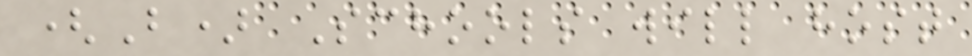(B) Schools will host
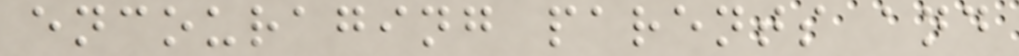encouraging parents and
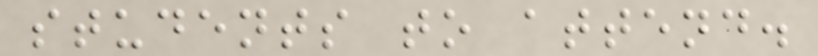students to attend.
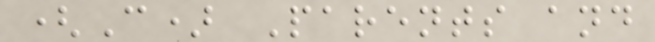(C) Parents and
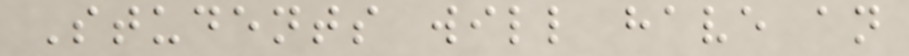Students will have an
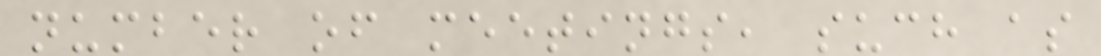number of meetings, such as
